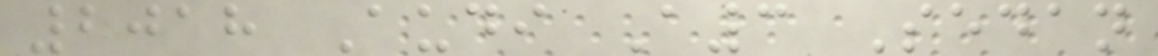2018 Audi A3 Sedan
